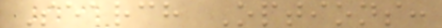Search Options:
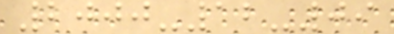2000-12-09
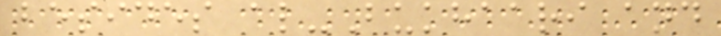besides al-Bukhaari and
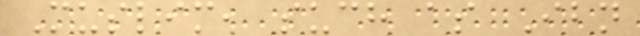Muslim, such as Ibn
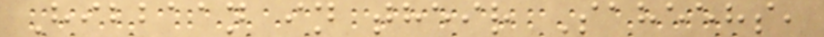Hibbaan in their Saheehs,
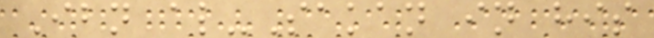Ibn al-Sakan in his
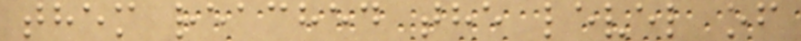them reached the level of
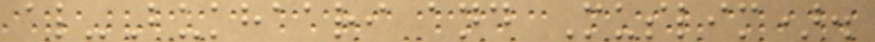al-Bukhaari and Muslim).
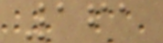161
